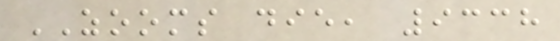ZOOMS die, 9338
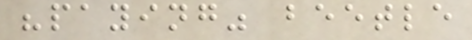"paying" beetle
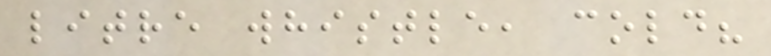litre whistle, cold?
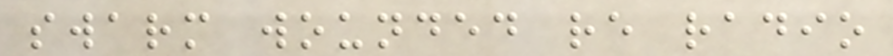swarm wounded re radio
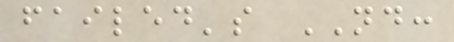failed's ND:
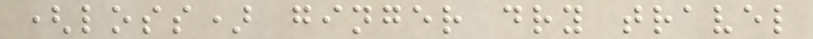(loss) ginger dry travel
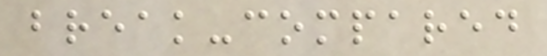break-compared
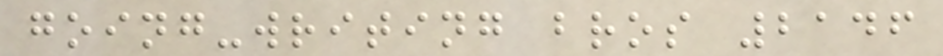going-writing bros 2146
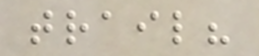trail?
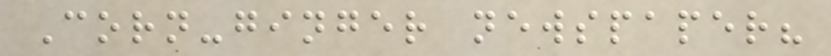Corn-ginger newspaper?
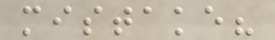mistake?
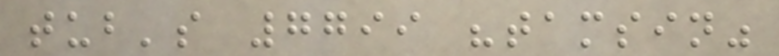tub's 7799 "tamsin"
